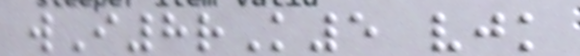wI8rK5 vjk
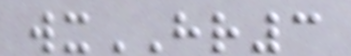wxHR3
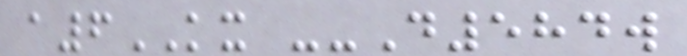a6KX --D584w
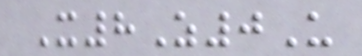X8Z0U
